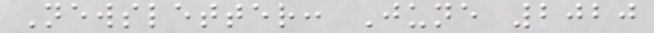Newsletter: June 2020
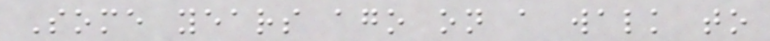Some years ago on a walk to
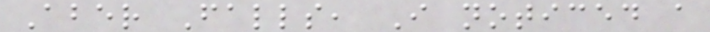Aber Falls, I noticed a
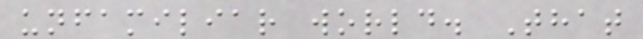unfamiliar world. That
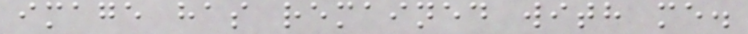image has remained with me.
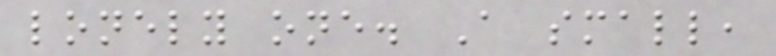lonely one. A small,
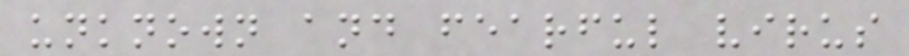unknown and fearful virus
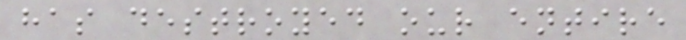has destroyed our entire
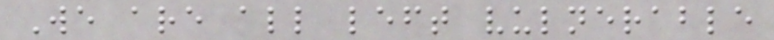We are all left vulnerable
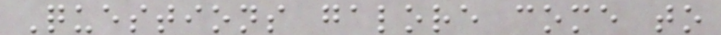Questions galore come to
